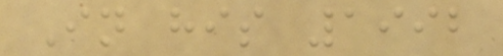In his 1992
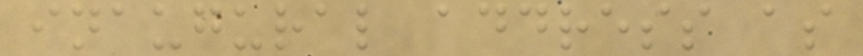inaugural address as
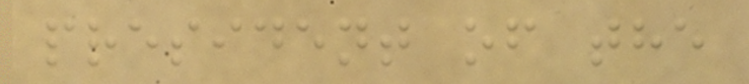president of the
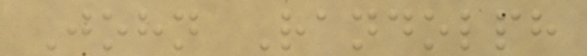John Randolph
